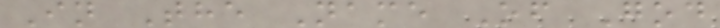In The Name Of God
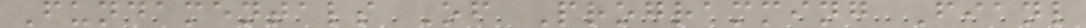Fundamentals Of Programming Fianl
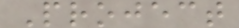Project
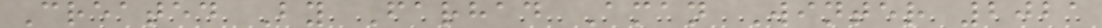Created By Farhad Aman Winter 2021
